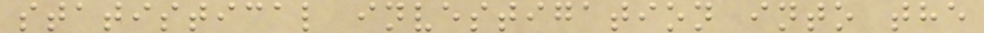statistical investigation into the
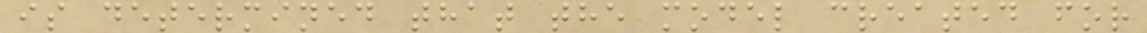is determined that the model created for
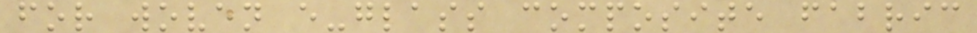for woven e-glass composite fabric
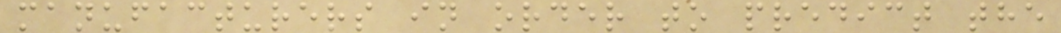manufacturers in order to predict the
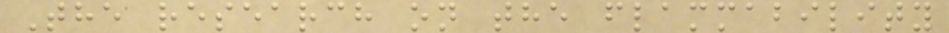The research on the flammability
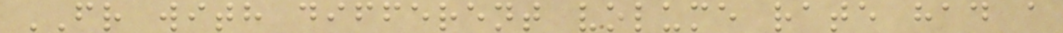FR with different volume rate had a
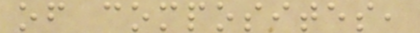of composites,
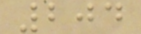204
